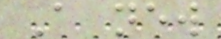A new
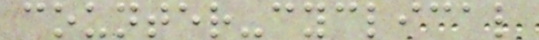counter-cyclical
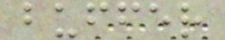buffer
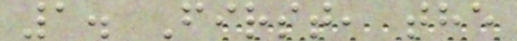1. First, the
